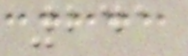241
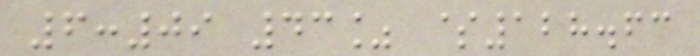6:09 43% $128.63
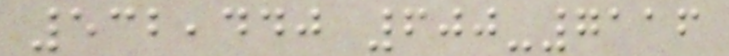532,440 600-7116
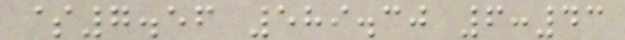$7.56 589.30 6:43
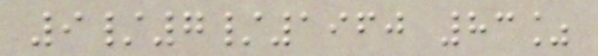9/7/1960 83%
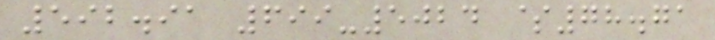592.91 699-5024 $78.71
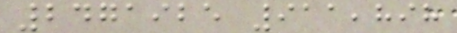2471925 911,898
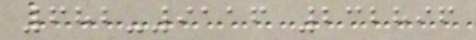682-9116 232896
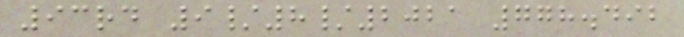93rd 9/8/2021 778.492
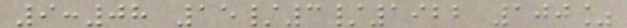9:08 15/3/1922 100%
